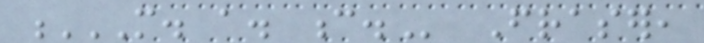M. A. C. Fraser,
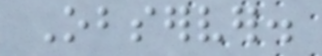Observer.
